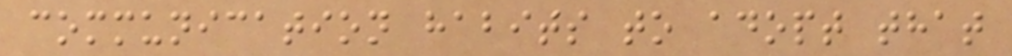communication habits to adopt that
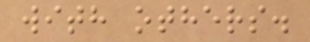with others.
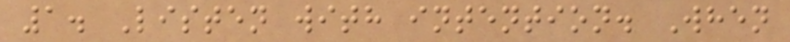1. Listen with intention. When
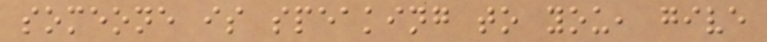someone is speaking to you, give
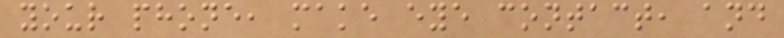your phone, make eye contact, and
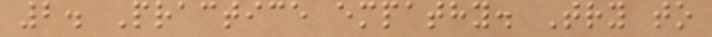2. Practice empathy. Try to
